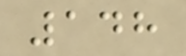148
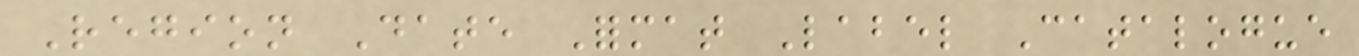Region Date Format Label Catalogue
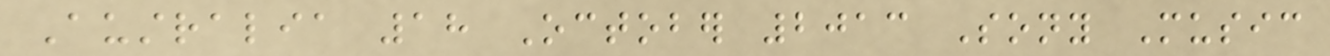Australia 18 October 2013 Sony Music
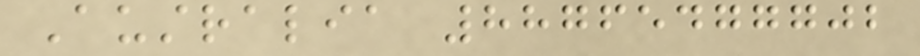Australia 88765477702
